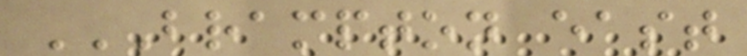BRAMPTON EAST
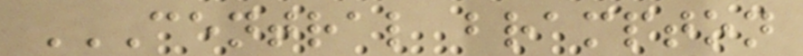CENTRAL BRAMPTON
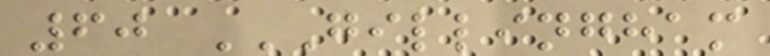60 GILLINGHAM
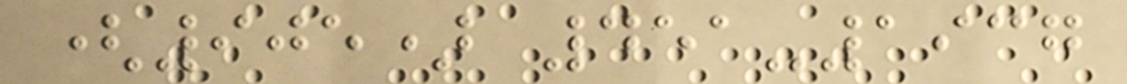(905) 451-1937
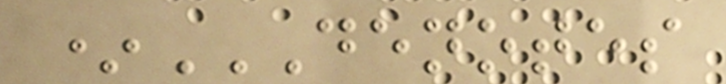*DENOTES
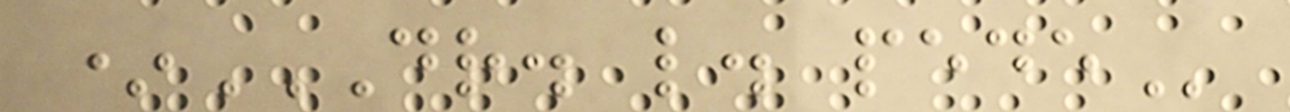*DR. L. PEDE
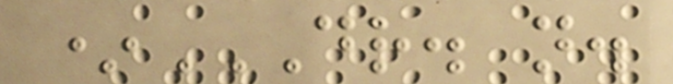*DR. N.
